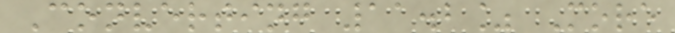Converting 11.2% More
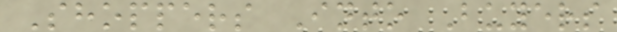Shoppers Into Buyers
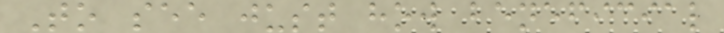To see just how beneficial
